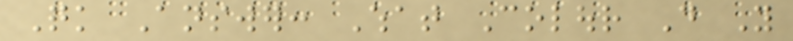Quick Answer: What Colour Do You
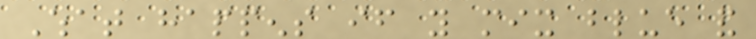What happens if you mix blue and
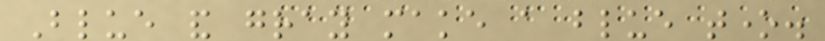Blue and gray make a blue tone.
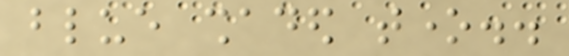blue shaded tone..
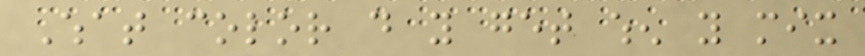What color do you get when you mix
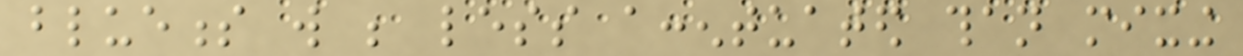blueness will be less accentuated than mixing
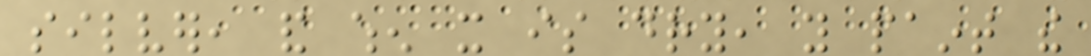silver, and when it is dry, you paint the
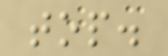top.
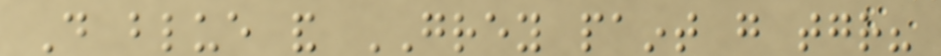Do blue and GREY paint go together?
